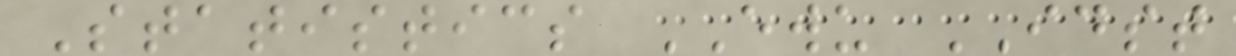Statistics EWU IDST
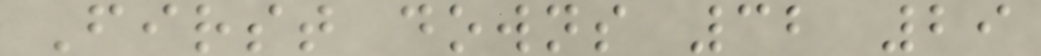First downs 32 29
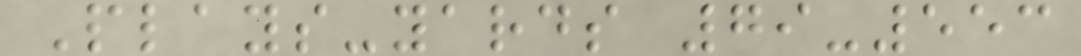Plays-yards 79-553
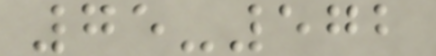75-572
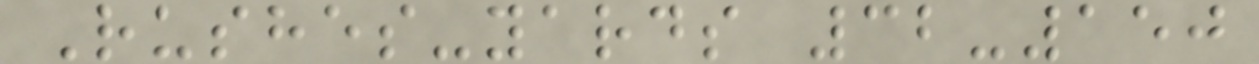Rushes-yards 32-150
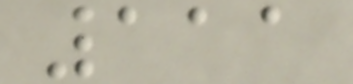111
